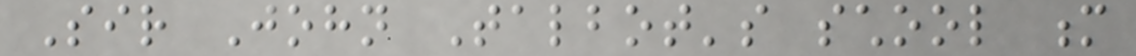Sir John Talbot's school m
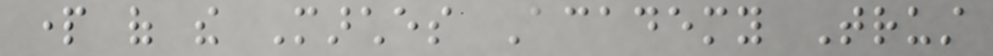part of the Marches Academy Trust
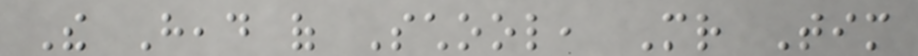The Head of School, Mr Tim
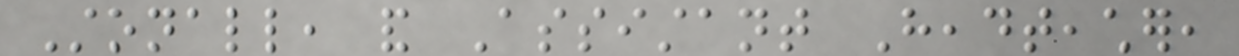Stonall, and Assistant Headteacher,
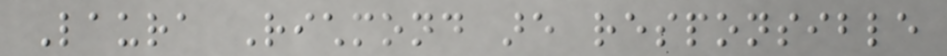Laura Richmond are responsible
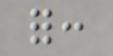for:
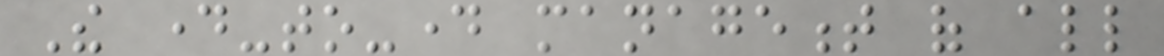The day-to-day management of all
